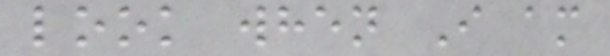look when I am
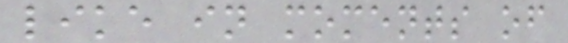like in moments of
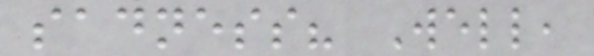sadness? Well,
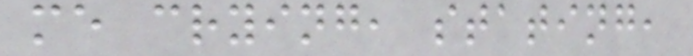me crying, stating,
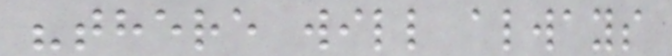"there will always
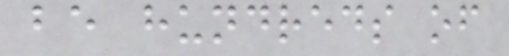be hundreds of
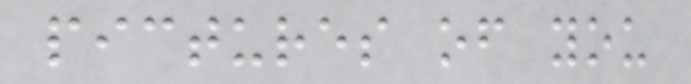pictures of you
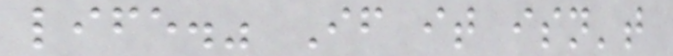life." If it isn't
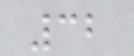32
